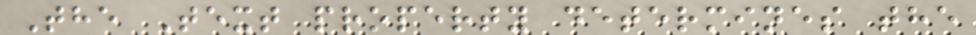The Text property determines the
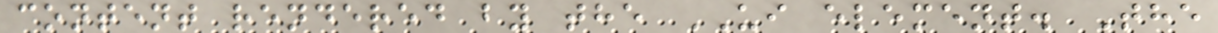content rendered by the UI element. The
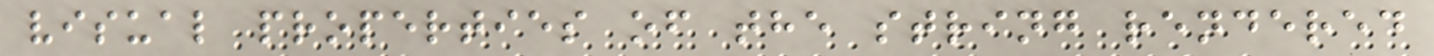visual properties of the string rendered
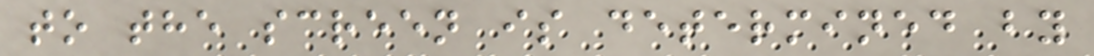to the screen is determined by
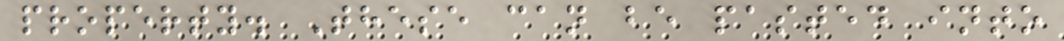property. These can be pasted into
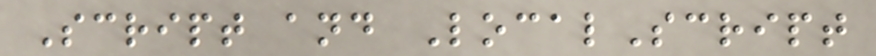Script and LocalScript
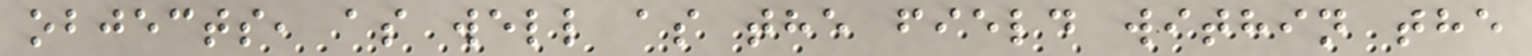objects, as well as the field within the
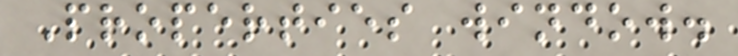Properties window.
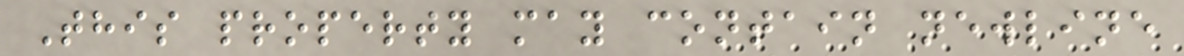This property may contain newline
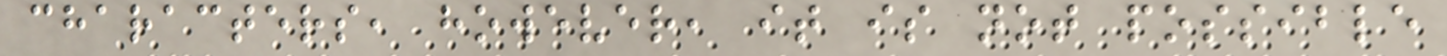characters, however, it is not possible
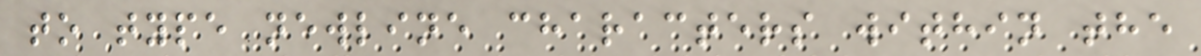to type newline characters within the
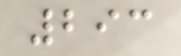293
